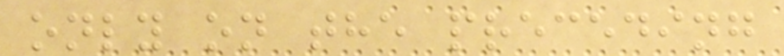only on the preceding
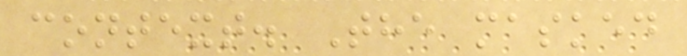context. The masked
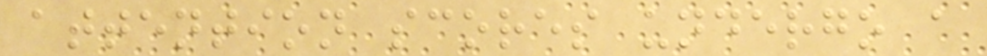attention scores undergo a
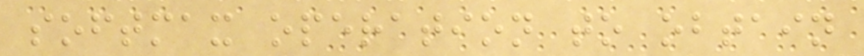softmax operation to obtain
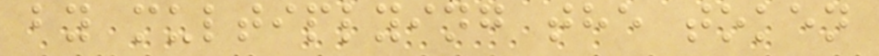by multiplying the token
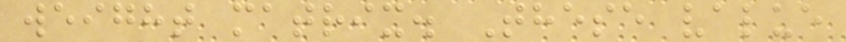weight matrix. These value
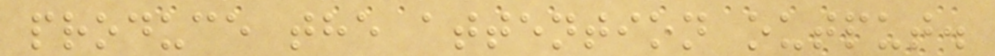produce the attention output.
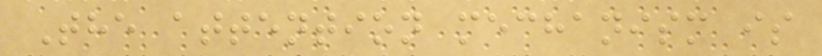The attention mechanism is
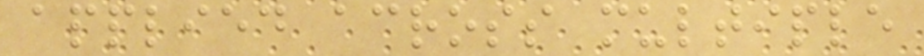applied across multiple
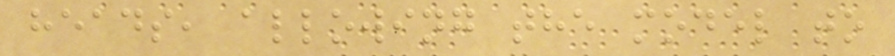heads, allowing the model to
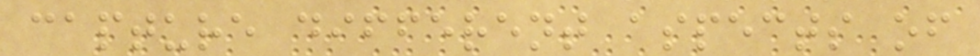capture different aspects of
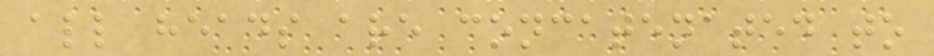all heads are concatenated to
